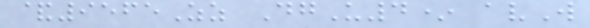&9565Zz DgU4* avW
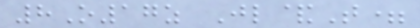8O17z Jl&T=
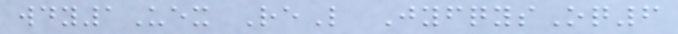wdy1Uex ReL JyfqysOq6
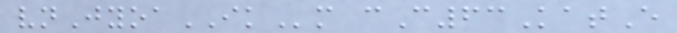vnJyoaIKm cC63KatE
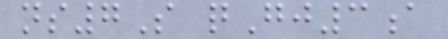ns7S qGj3a
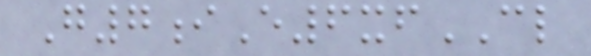G7iE6xfCL
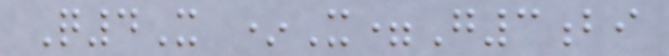Q4X *X=G3bi
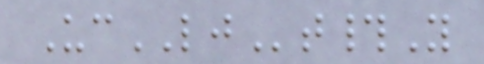UcLJt#Y
